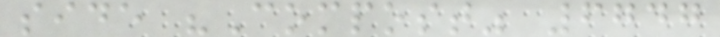side "Compost" 6747
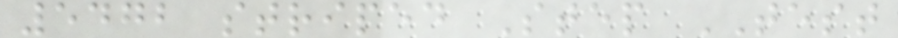5472 striped Step TEST
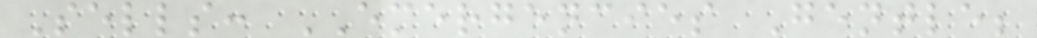Sells: EMERGENCIES Gentle;
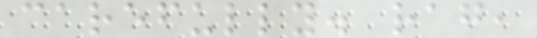carefully. rag,
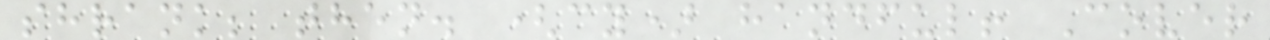shrank; then. (cy) handful! Cover
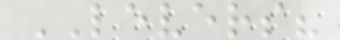LEVERS?
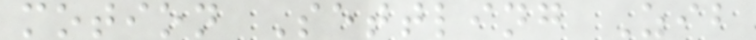motion Settling Zib
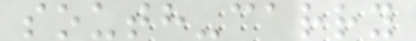south-carry
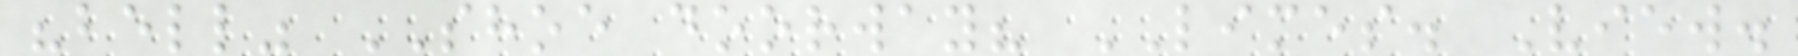"bell" SHOE doorway? LIMES. View.
